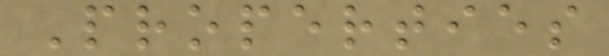Properties
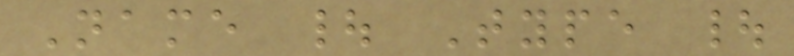Name | Type |
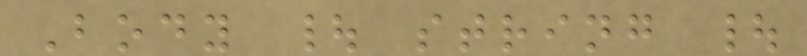Body | string |
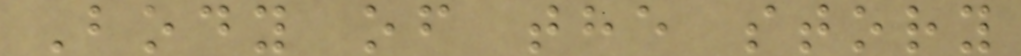Body of the story
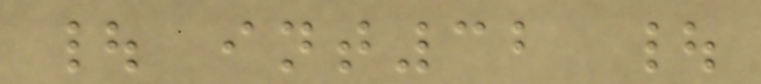| int32 |
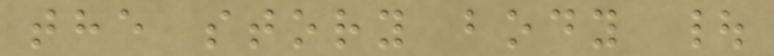the story body |
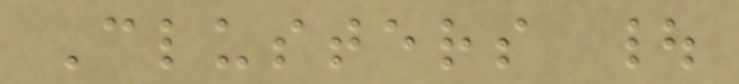Clusters |
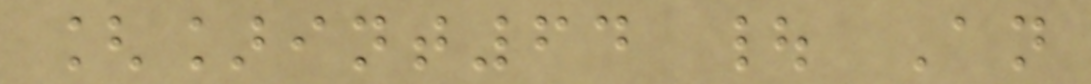[]int64 | An
